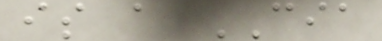is a CIA
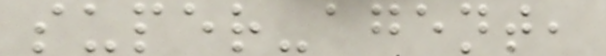super-agent,
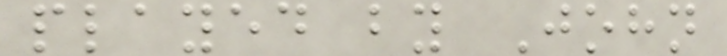played by John
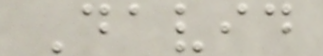David
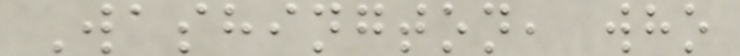Washington, who
